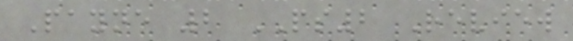Payne 2 PS2 Review
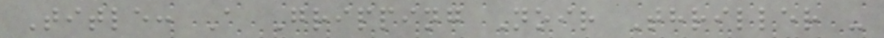Title: A Gripping Noir Thriller -
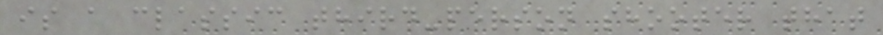is a classic third-person shooter that
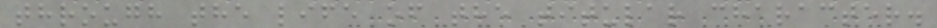through the life of the titular character.
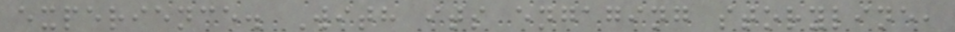experience. With its engaging storyline,
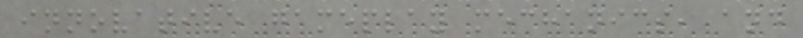innovative gameplay mechanics, and
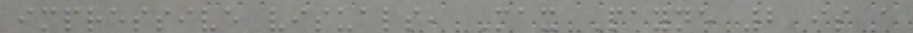impressive visuals, Max Payne 2 is a
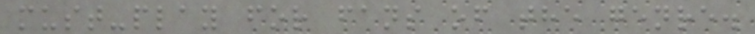must-play for fans of the genre.
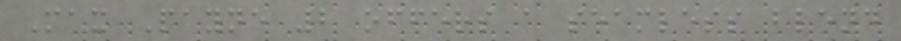Max Payne 2 offers a seamless blend
